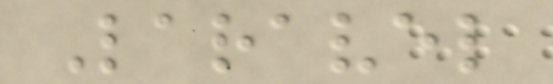Laravel
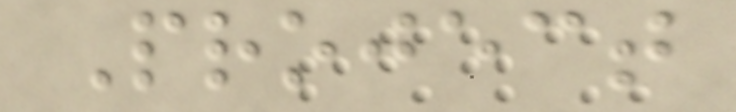Project
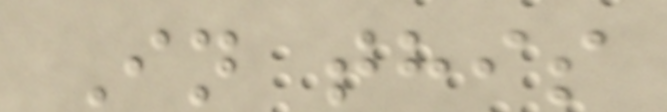In this
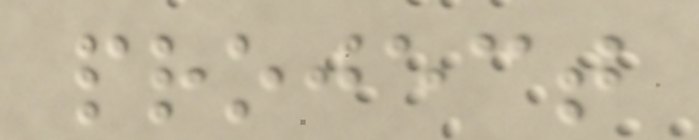project
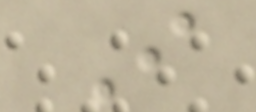I
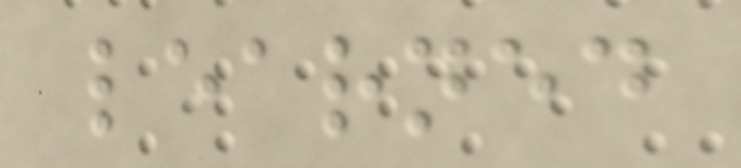learned
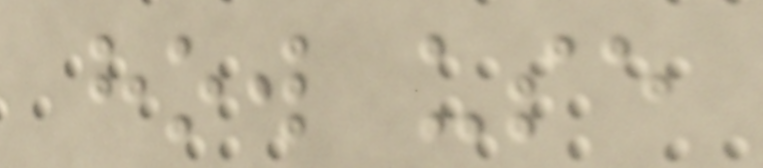how use
